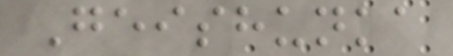Geishunka
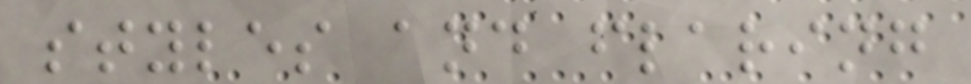styles and flaring
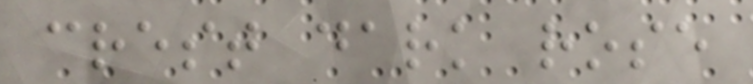crest dark rose
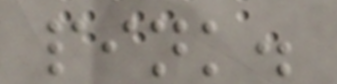pink.
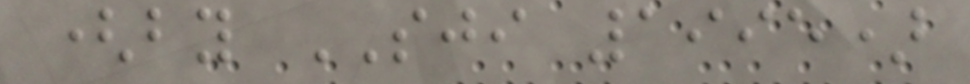(by SJI 1995)
